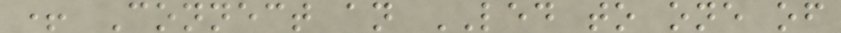+ Connect an LED to one of
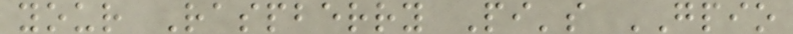your Raspberry Pi's GPIO
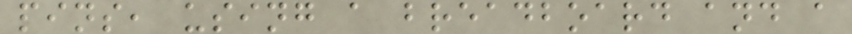pins, using a breadboard and a
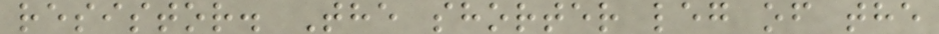resistor. The shorter leg of the
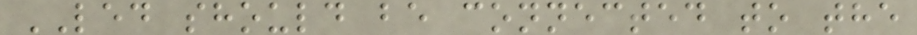LED should be connected to the
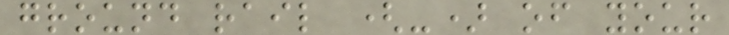ground rail (-) of your
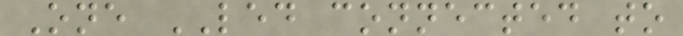One LED connected to
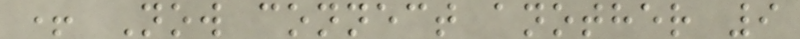+ Now connect another 9
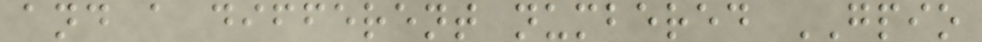and a different numbered GPIO
